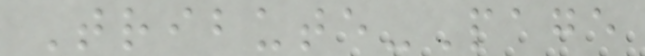Tribute-Page
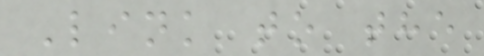Link to the
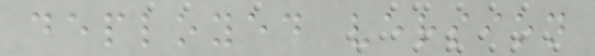deployed version
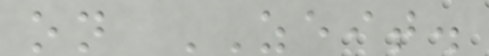on ZEIT.
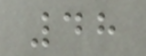48
